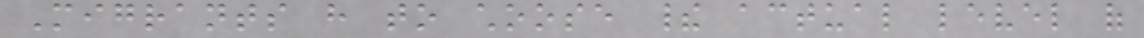Migrants have to choose their actual level of
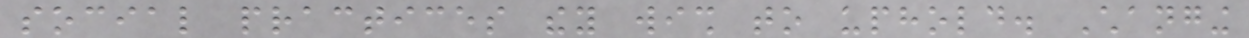social practices they wish to uphold. Changing
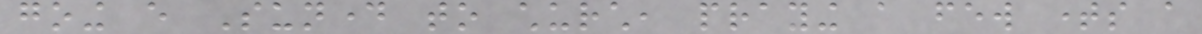going every Sunday to church, praying a few times a
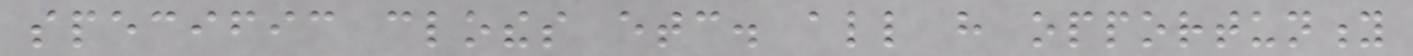specific clothes etc. all have opportunity
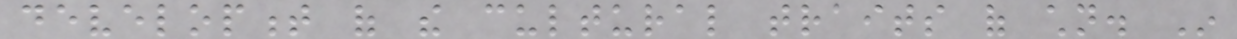development of the cultural traits of children. In
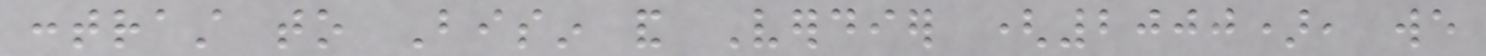contrast to Bisin and Verdier (2000), we
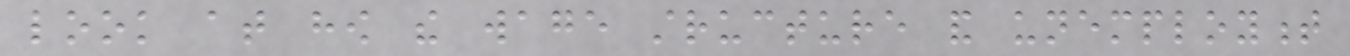look at how the wage structure and unemployment
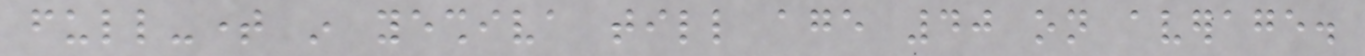full-time in yeshiva till age 40 on average.
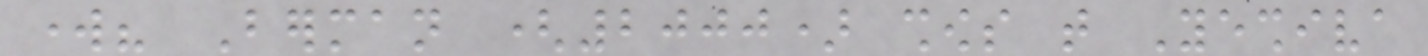work? Berman (2000) shows that Yeshiva
